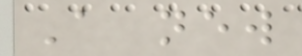A new
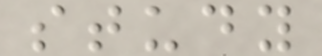study
